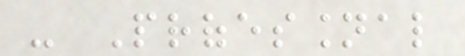- Professional
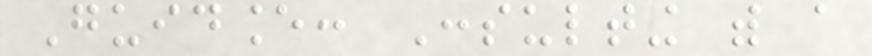Guidance: Consulting with a
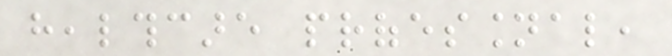healthcare professional,
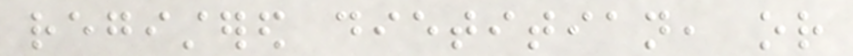registered dietitian, or
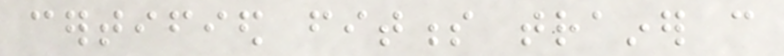certified fitness trainer can
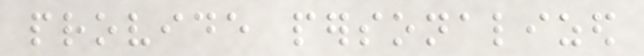provide personalized
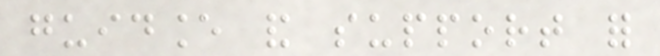guidance and support for
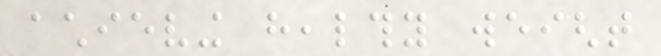achieving healthy weight
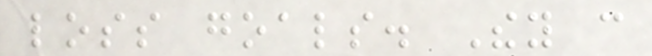loss goals. They can
